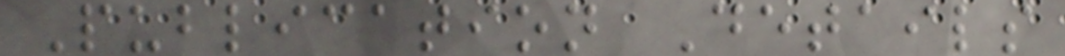Publication Details
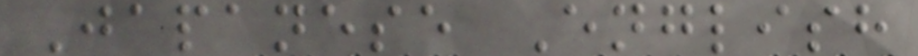Japanese English
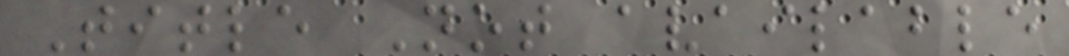Title Not available
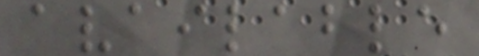available
